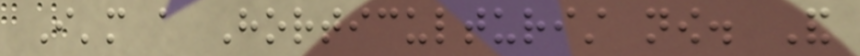I'm a Horticulturist now. And
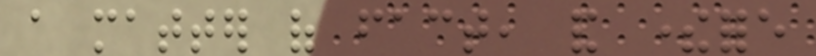a matter of fact, and therefore
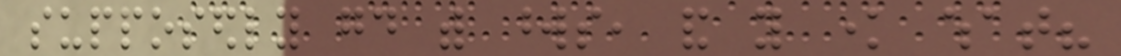supposedly good with words, and you know what?
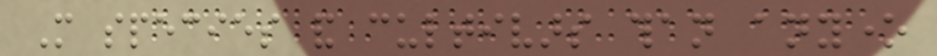More species and cultivars than anyone
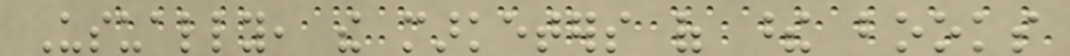Usually, the marketers of these books
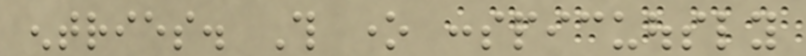entries. This one conspicuously
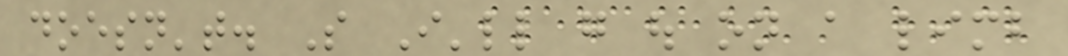doesn't. So I'll go out on a limb
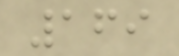169
